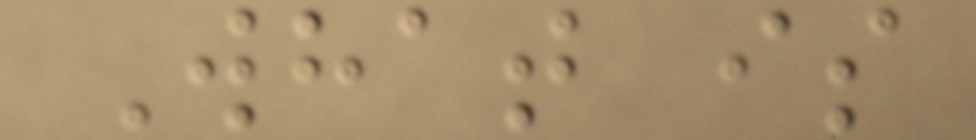What is
